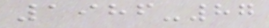1986-87
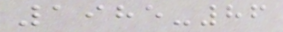1985-86
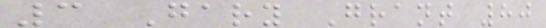3 Gary Grant 80
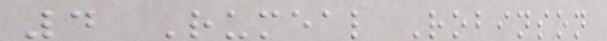4 Rumeal Robinson
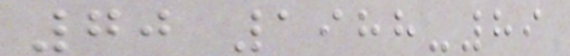70 1988-89
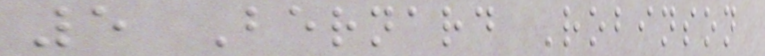5 Bernard Robinson
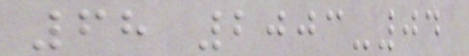68 2003-04
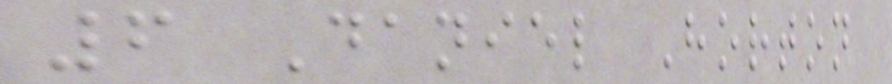6 Daniel Horton
